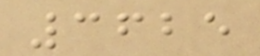3625
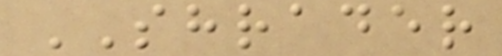SHRADER
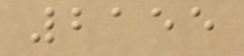2155
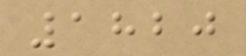1820
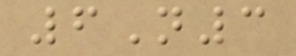6N3
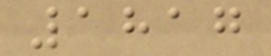1817
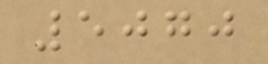5070
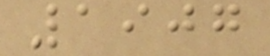1907
